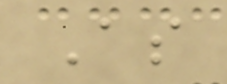As
